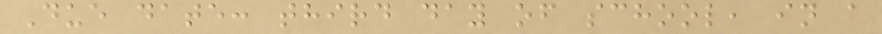Due date: third day of school, in a
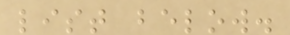list below.
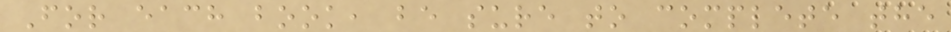For each book, be sure to complete the
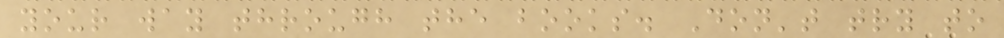your way through the books. Don't try to
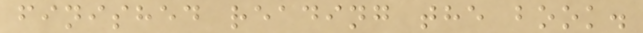finished reading the book.
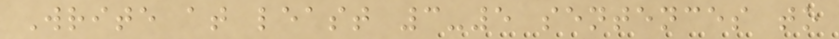Write at least 3-5 sentences to
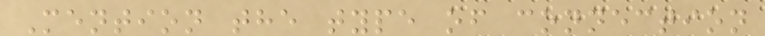Mention the type of connection
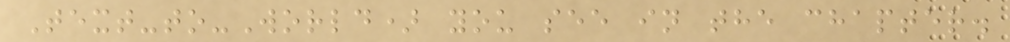Text-to-World) you see in the chapter.
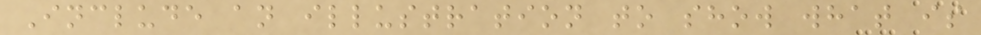Include an illustration to show what is
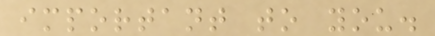important to you.
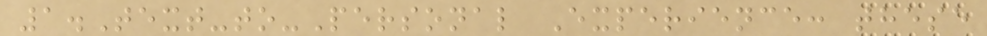1.Text-to-Personal Experience: these
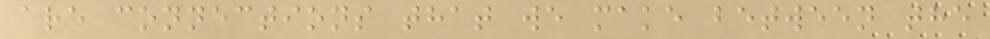are connections that we make between the
